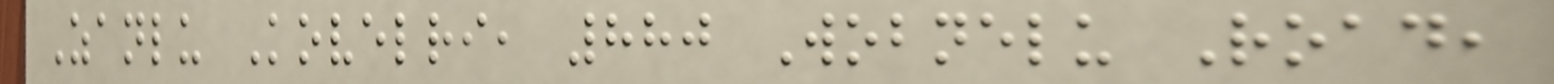Zanlu Kovelri, 880 Wobnelu Road,
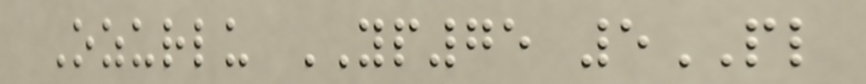Ozurlu YP75 5PL
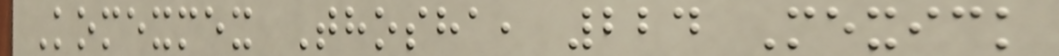Komexmex Thosha, 224 Mexick
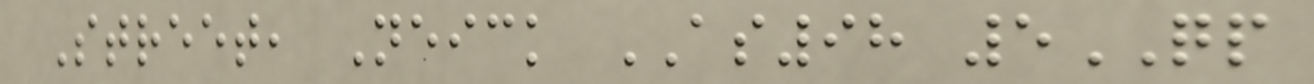Street, Neick AS98 5QP
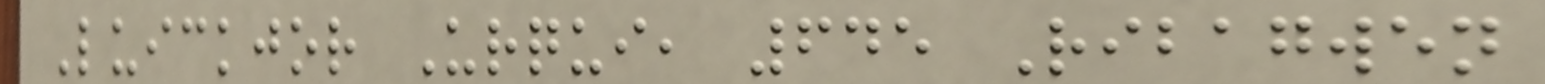Luickjor Urqui, 645 Ribagwen
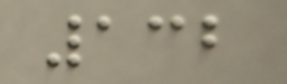132
